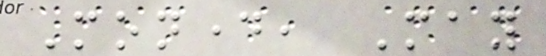Monday, May
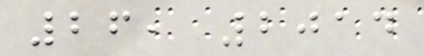26, 2014
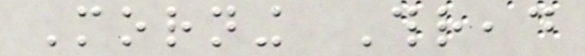Morning Thread
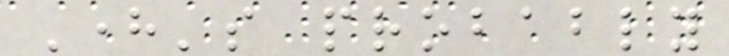Here's probably
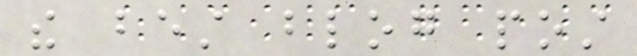the best blog post
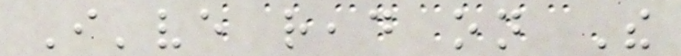I've read on The
